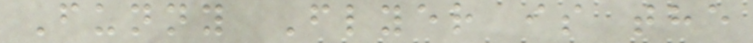Funny Flyer is the
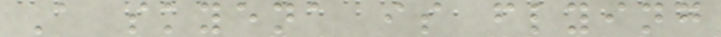A skyena is flying
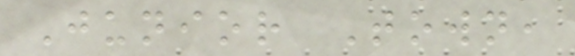Junior Town,
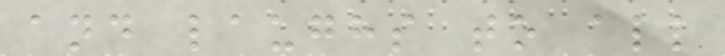and laughs to all
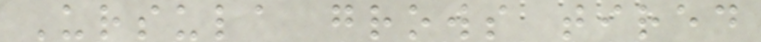Ursula grows tired
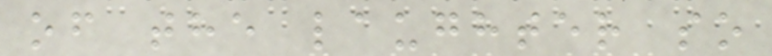of the laughter so
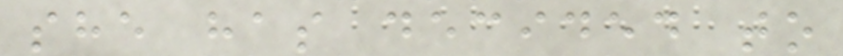she has decided to
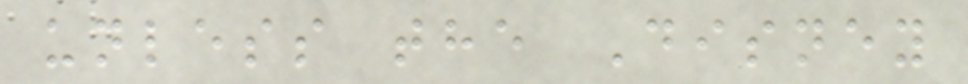unless the Disney
